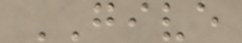GIVE
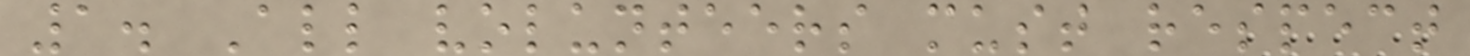1. All volunteers must respect
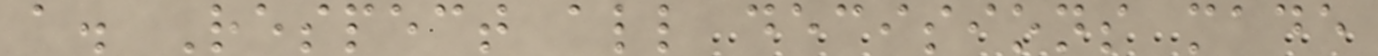a. Respect all decisions made
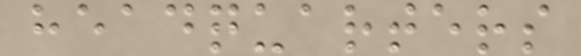headquarters
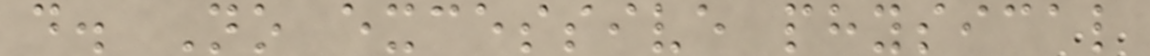d. No excessive physical
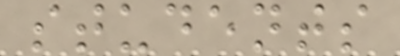students
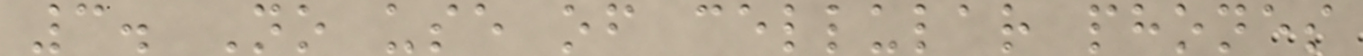3. No use of cellular phones
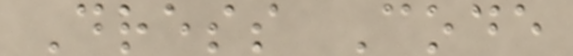Dress Code
